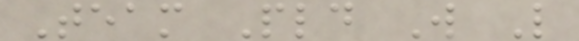Team Pld W L
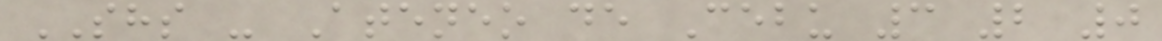SHS - Ateneo de Cebu 3 2 0
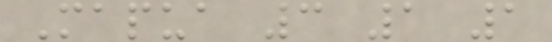Mapua 3 1 1
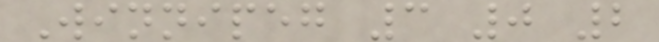Winnipeg 3 0 2
